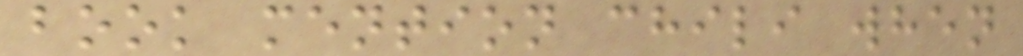book mention chili when
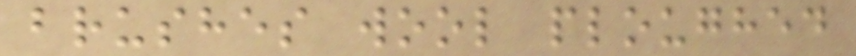brushes wool ploughed
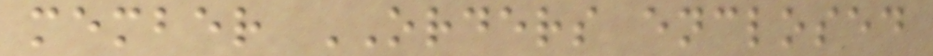member ORDERS enclosed
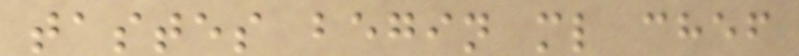tastes begin ml chef
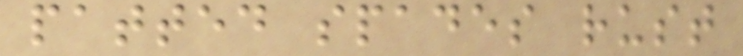patted spades rust
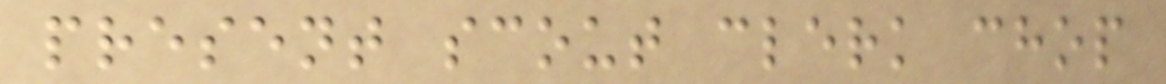present scout clerk chop
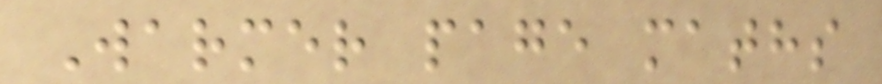Warmer page maths
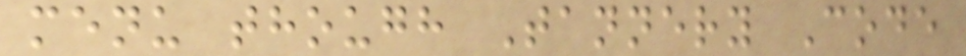menu though Tannery Code
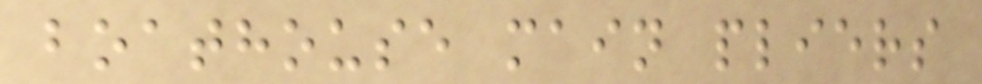boathouse main pliers
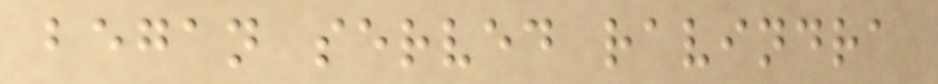began served ravindra
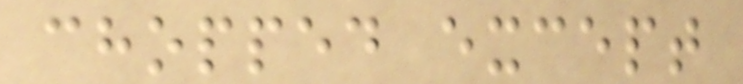chopped except
